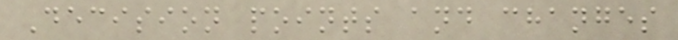Decision points and changes
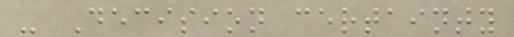- Decision certainty
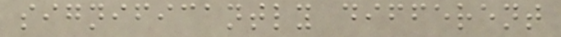significantly different
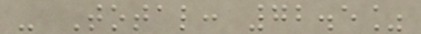- Total: 72.5%
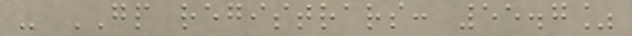- GP registrars: 55.7%
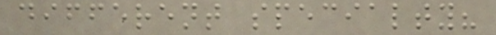different specialty?
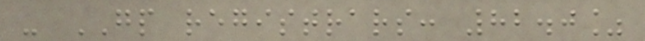- GP registrars: 82.0%
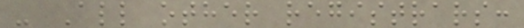- All other registrars:
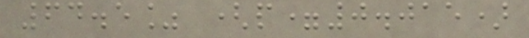64.5% (p=0.015)
